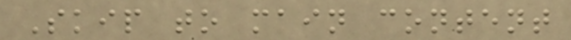Skip to main content
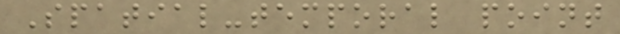Spatial-temporal point
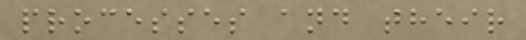processes and their
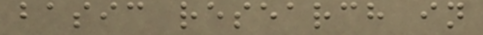basic research in
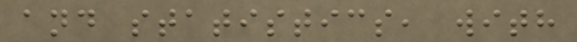and statistics, with
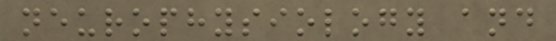neurophysiology and
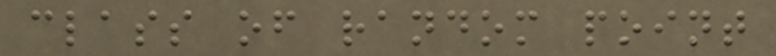class of random point
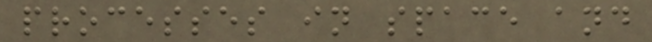processes in space and
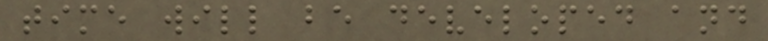time will be developed and
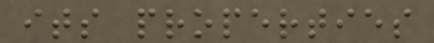its properties
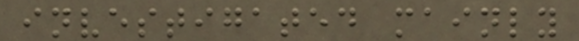investigated mainly
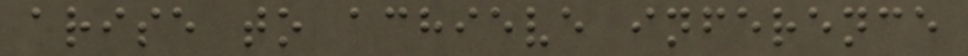arise to achieve inference
